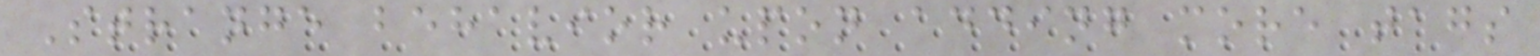Strange behavior upon adding more tags
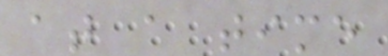at a time
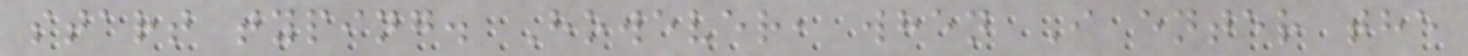start typing. However, when I enter the
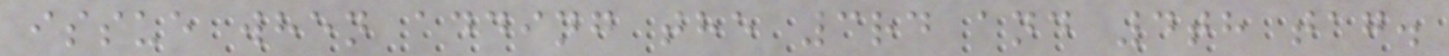issue when adding the 3rd and 4th tag.
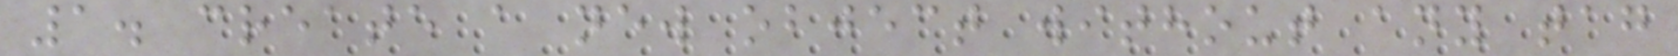1. create a new object without any tag
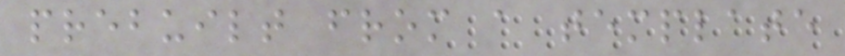prebuilt from a template
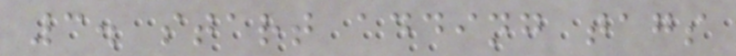3. start adding tags
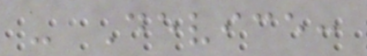- Device:
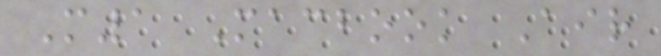M1 Macbook Air
